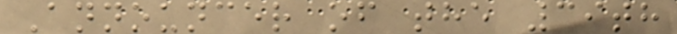Announcer of the 39th
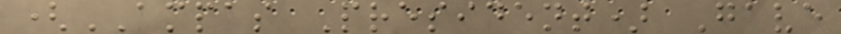(AMPAS President) Gave
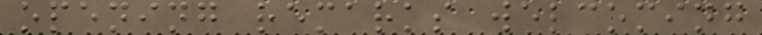opening remarks welcoming
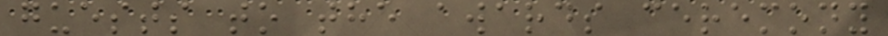guests to the awards ceremony
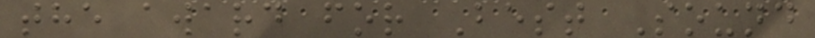the award for Best Sound
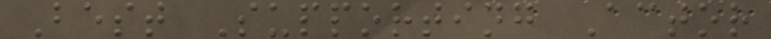Best Supporting Actor
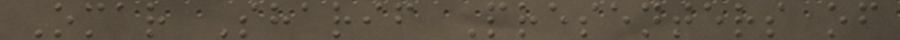Omar Sharif Presenters of
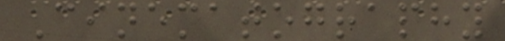Cinematography
